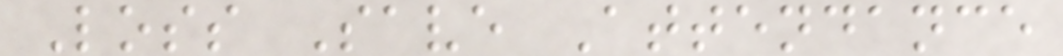Loss Save Attendance
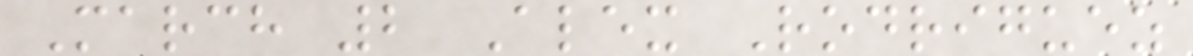March 2 Alex Rodriguez
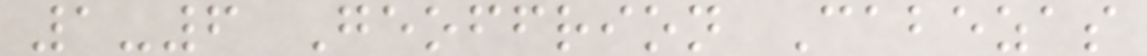1-6 Geoffrion Cabezas
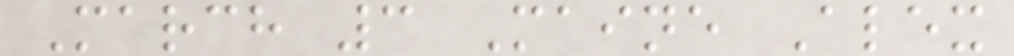March 3 Maine Alex
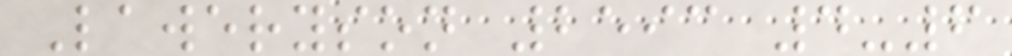Laweryson 2593 4-6
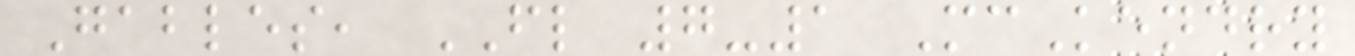Gables, FL 7-1 McKendry
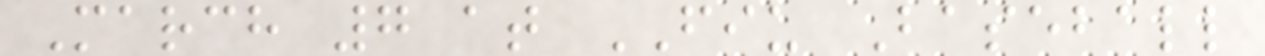March 7 at FIU Baseball
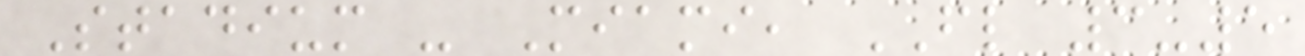Stadium - Miami, FL 3-5
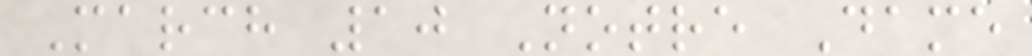March 10 Notre Dame
